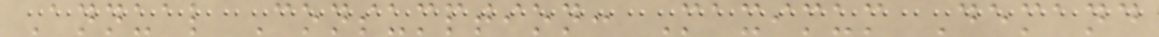Annual Consumption: Maximum Demand
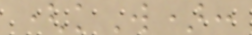(kW):
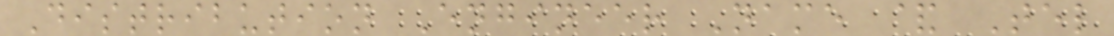Distribution Engineer Name & Tel
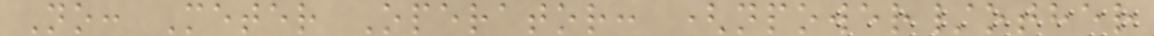No: Meter Operator: (npower/other
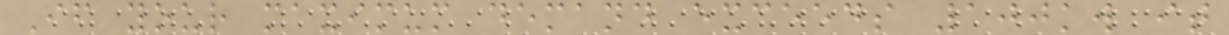If your maximum demand exceeds 100kw it
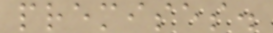premises.
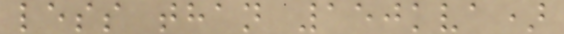less than 150kva)
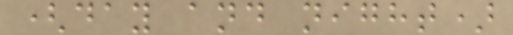(day and night)
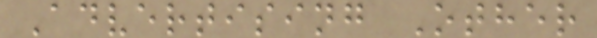Advertising Other
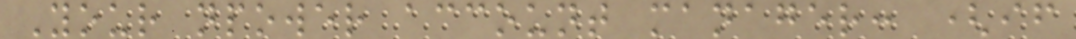Your npower account manager: (if
